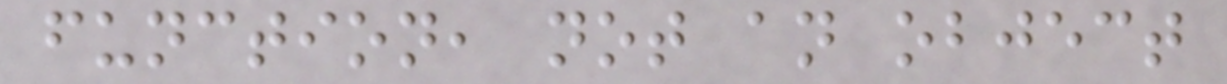function, not an object
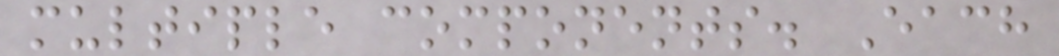multiple components. Each
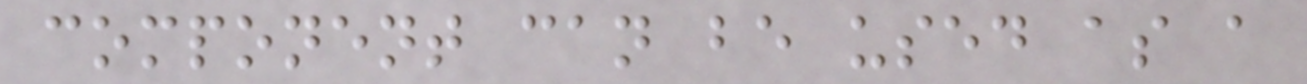component can be used as a
